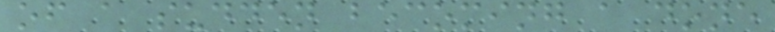of a sudden becoming a done
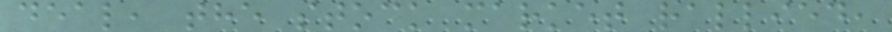deal, the stock market rallied,
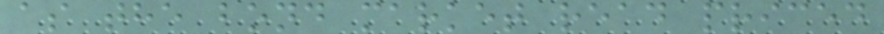as the bond market read priced
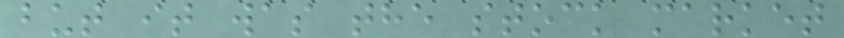but it was the stock market
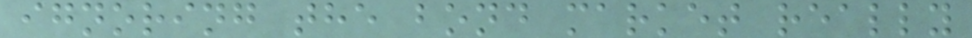ignoring the bond market really
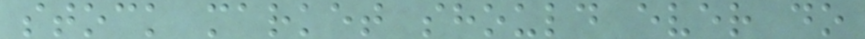stock market should ever do
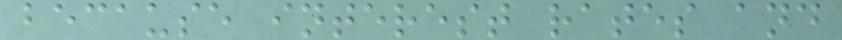because interest rates and
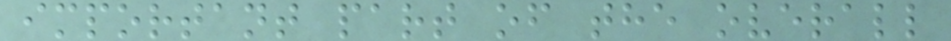important part of the overall
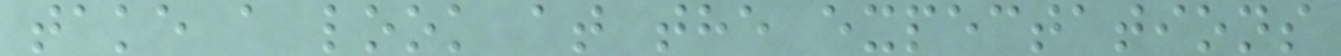take a look at the expectations
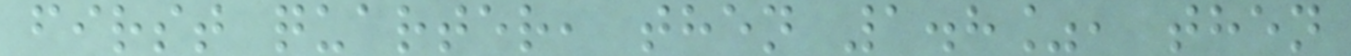first quarter, then 1.8%, then
